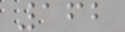162
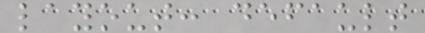layout: default
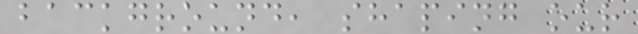background, shaping our
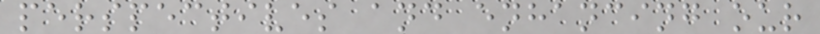perspectives and enhancing our
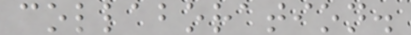collaboration.
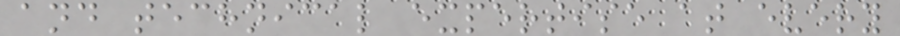and technical expertise at every
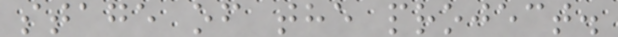stage of the project.
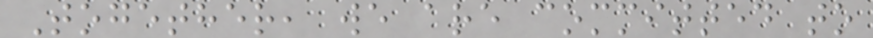Together, we are committed to
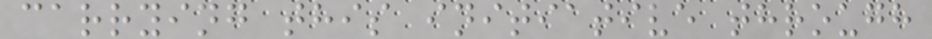carrying this initiative through
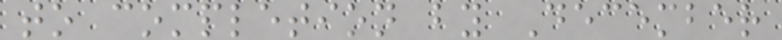to completion by December
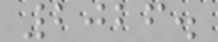2026.
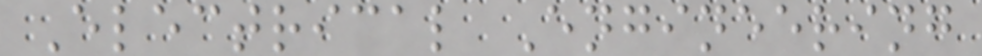Electrical Engineering
